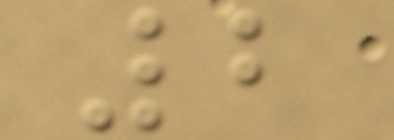2
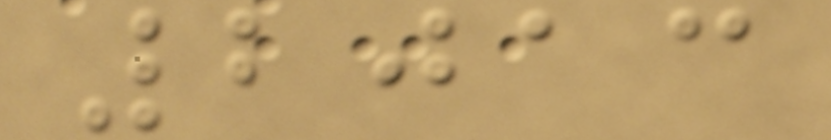2013
